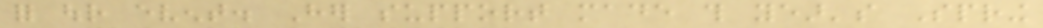for our event. Her support made this year's Spring
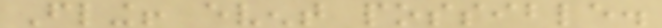Fling! event possible.
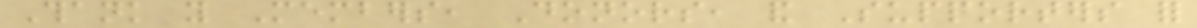Thank you Members, Donors, and Supporters for
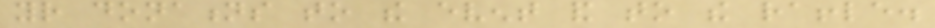your donations to the event and to the raffle.
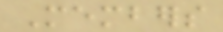Members
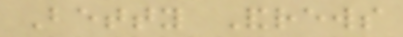Betty Andrews
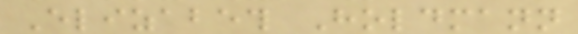Elizabeth Holdmann
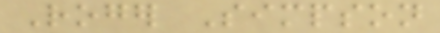Roger Simpson
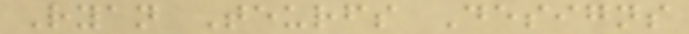Ryan Teurfs Designs
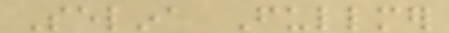Selina Fullmer
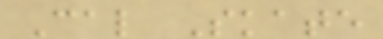Cal Skate
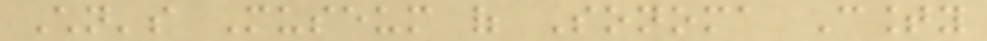Children's Museum of Sonoma County
